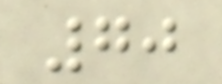70
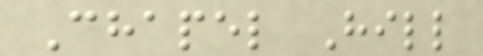Chapel Hill
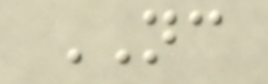NC
